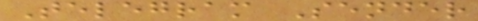Telegram Sender
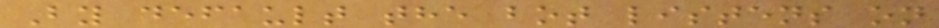By default the bot listens on
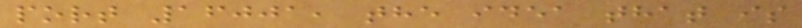port 16001, the idea that is
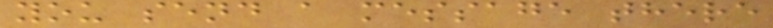you send a message there
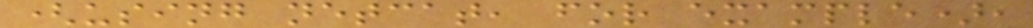(using netcat, for example),
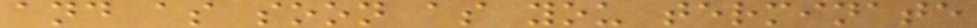and as soon as you terminate
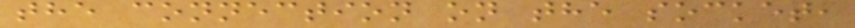the connection on the socket,
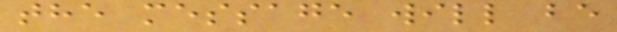the message will be
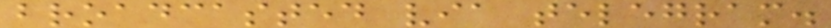broadcasted via telegram.
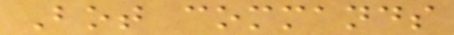Bot commands
